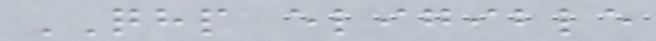QHP eligible
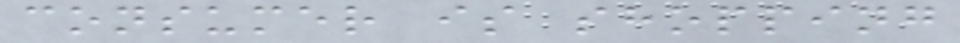consumer is shopping
